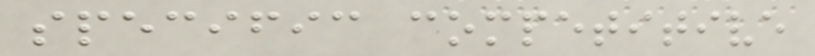specific competitive
